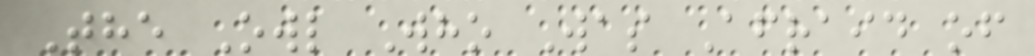The Owl Who Was Afraid of
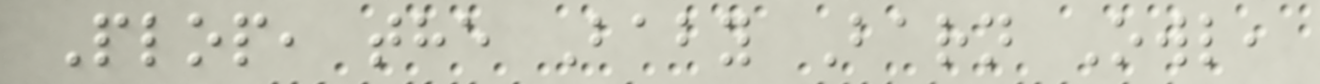Plop, the Baby Barn Owl,
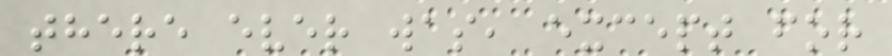there ever was, except for
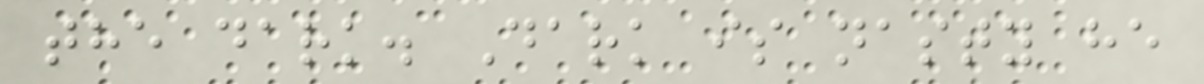the dark. Dark is nasty he
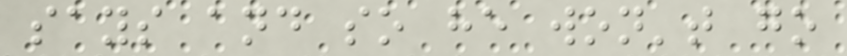says and so he won't go
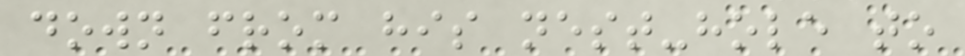down from his nest-hole to
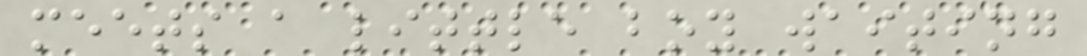meets a little boy waiting
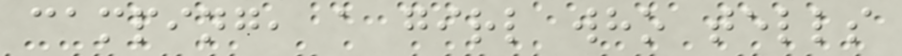camping, a girl who tells
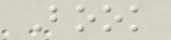Book
